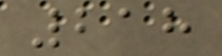218
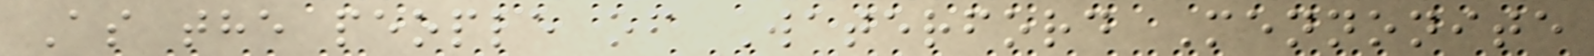As the people of Waterford Mennonite
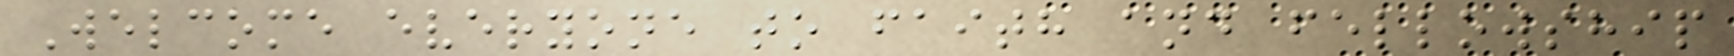Welcome everyone to faith and fellowship
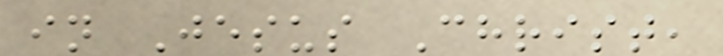in Jesus Christ,
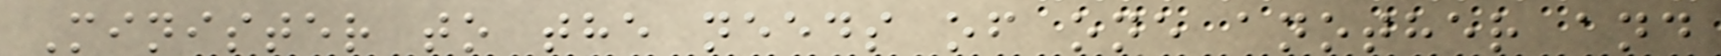Minister to the needs of one another and
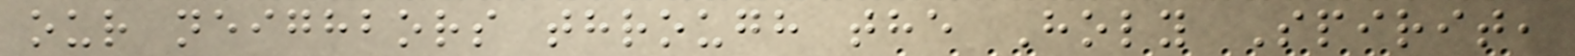our neighbors through the Holy Spirit,
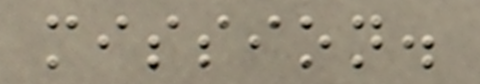mission.
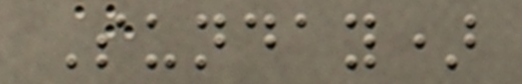Sunday)
